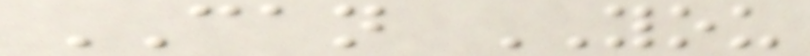CAN YOU
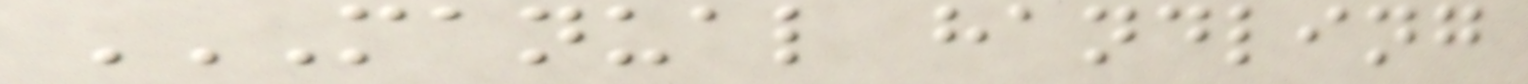MANUAL HANDLING
